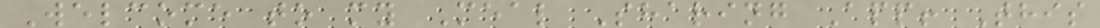Welcome to my Meal Sharing App! This
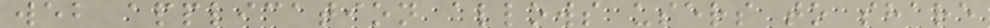web application allows users to share
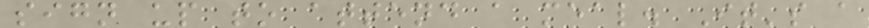sign up to attend a meal. It's a
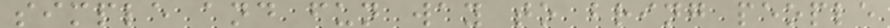simple and fun way to bring people
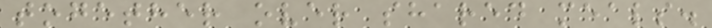together over shared meals.
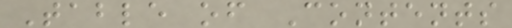Table of Contents
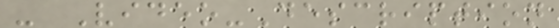- Video-Description
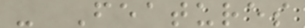- Features
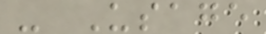- Usage
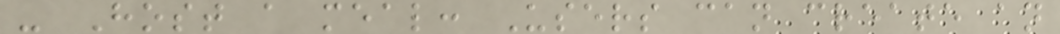- Host a meal: Users can create an
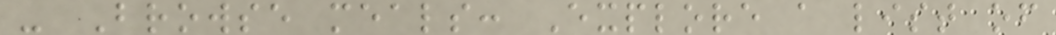- Browse meals: Explore a list of
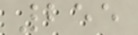255
